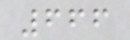666
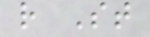r St
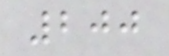200
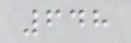648
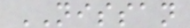NISSAN
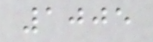1005
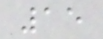15
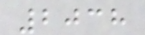2038
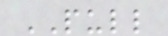PULL
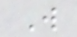W
